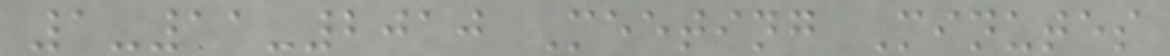1-11-2010 Meeting Minutes
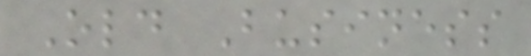Old Business
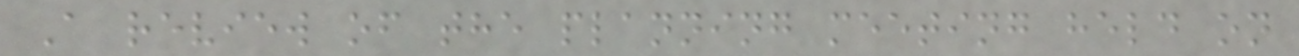A review of the planning meeting held on
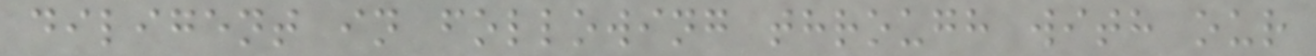diligent in following through with our
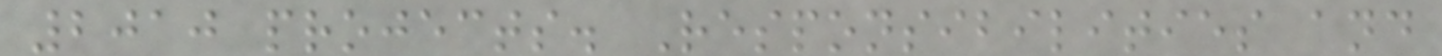2010 projects. Responsibilities and
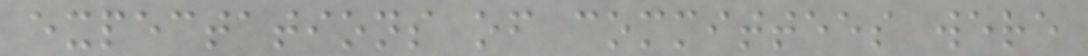expectations of committees were
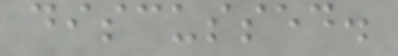discussed.
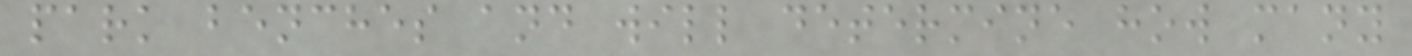park benches and will determine how many
